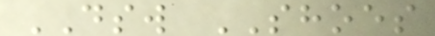DSW SHOES
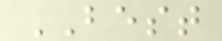BEST
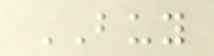BUY
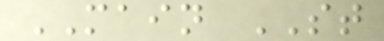MAIN ST
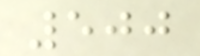500
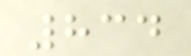834
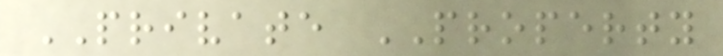PRIVATE PROPERTY
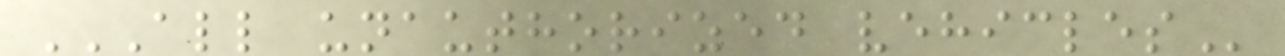ALL UNAUTHORIZED VEHICLES
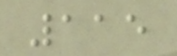115
